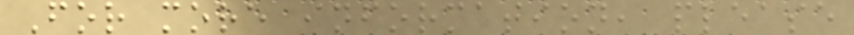For more information, please
